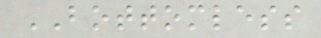BOTTOMLESS
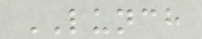LUNCH
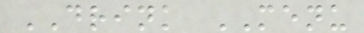DRINK MENU
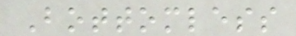Bottomless
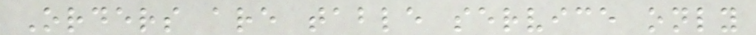Orders are table service only
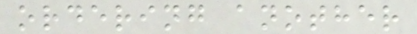ordering another
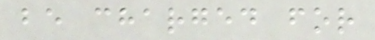be charged for
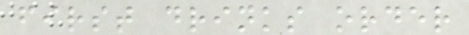first drinks order
